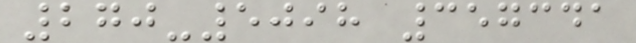270-5098 357341
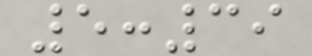5:39
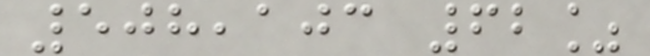508,103 62%
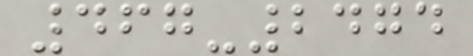467-2474
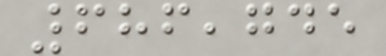686,745
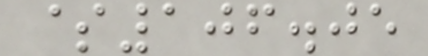$106.05
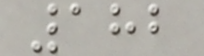182
